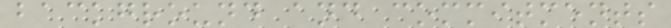background and commitments
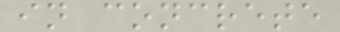in concrete
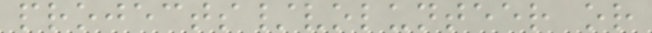projects/volunteer or
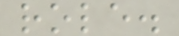role.
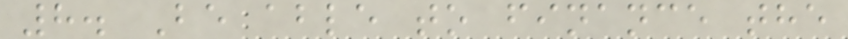8. Be able to finance the
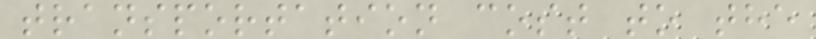transportation cost to the
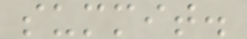summit.
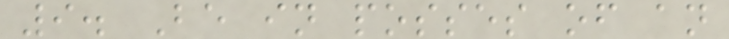9. Be in posses of an
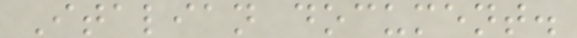Italian document.
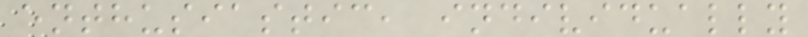enthusiastic, individually
